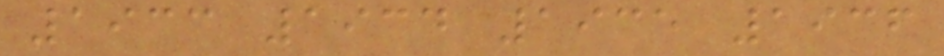1933 1934 1935 1936
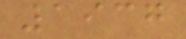1937
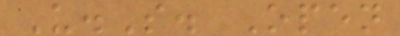U.S. Open
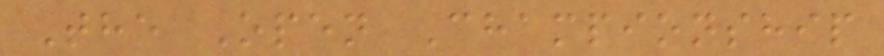The Open Championship
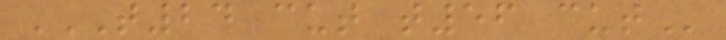T24 CUT T56 CUT
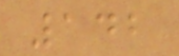142
